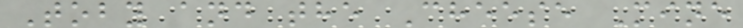Toby and the Cheese Mine
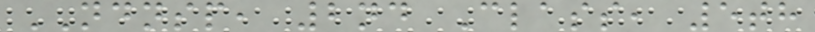NDNSP, 2nd Class, 5th
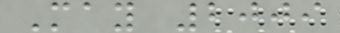May 2009
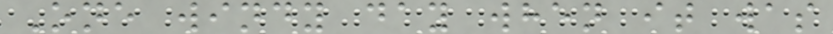One windy day when it was
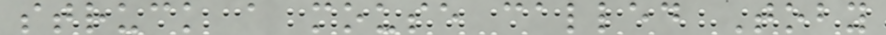struck a mouse called Toby
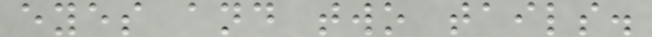eyes and two tails.
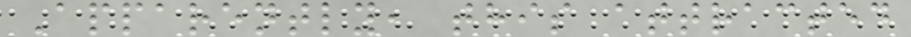Apparently, this attracted
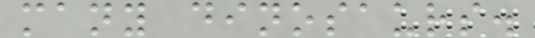many dinosaurs.
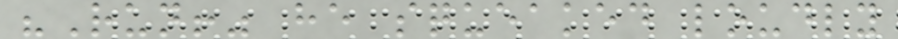"Run!" he squeaked loudly
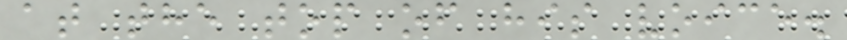at the top of his voice.
